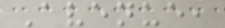Avenue,
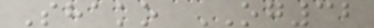Shako OG32
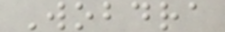Wobdra
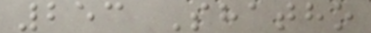253 Shatho
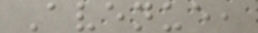Avenue,
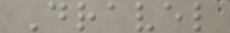Dravel
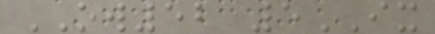OW52 5IX
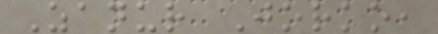Zanur Jorko,
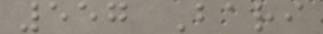557 Bari
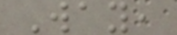Way,
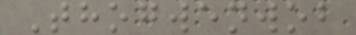Thogwenwob
